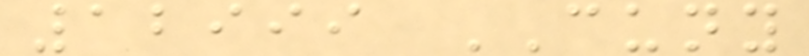12999 CUNY
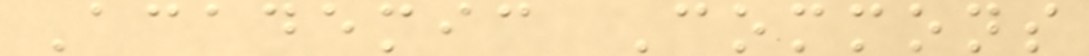Academic Commons
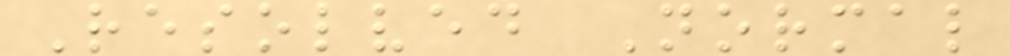Resolved Normal
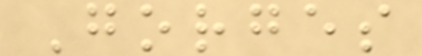Gorges
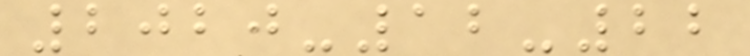2020-12-22
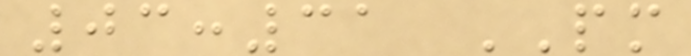03:31 PM
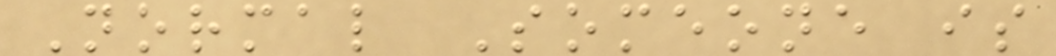Normal Someone is
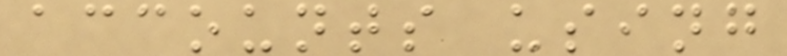accounts using
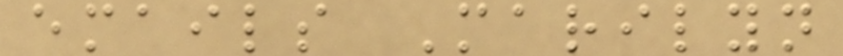emails Marilyn
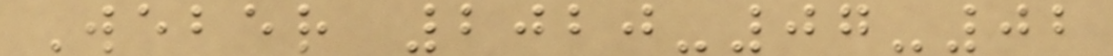Weber 2020-07-02
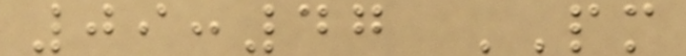09:47 PM
